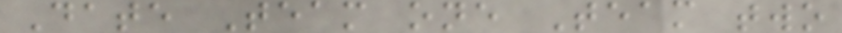Date Team one Team two
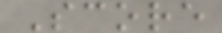Score
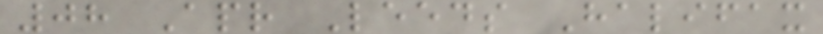08 Apr Leeds Halifax
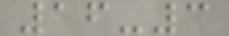16-3
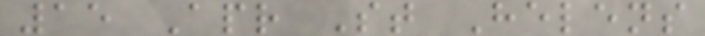15 Apr St Helens
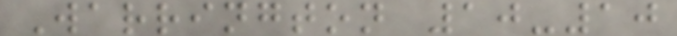Warrington 10-10
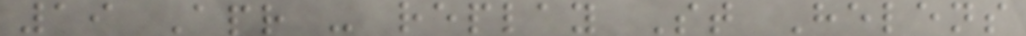19 Apr - replay St Helens
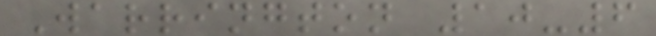Warrington 10-6
